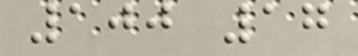100 17
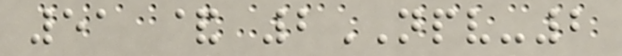51 & 2NPV-2
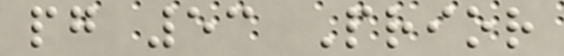pg 53 Prior
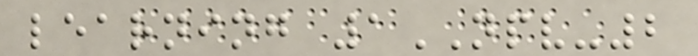learning 1NPV-2
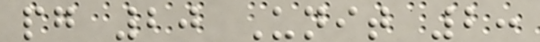pg 20 Unit 2:
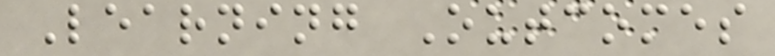Learning Outcomes
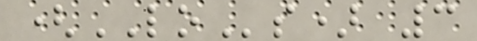(LOs) 3
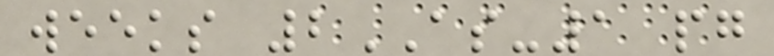weeks 2AS-1 pg
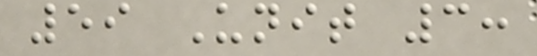59 Unit 3:
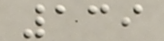139
